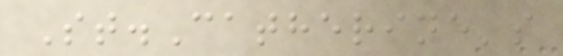St.Catherine's
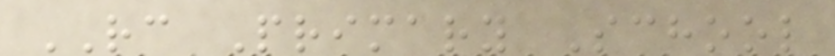RC Primary School
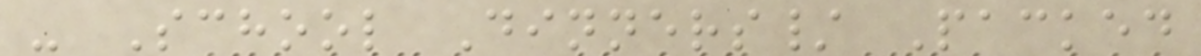- School Dinners/ Packed
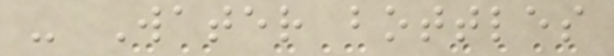- Water bottles
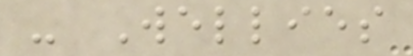- Wellies
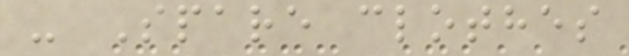- Spare clothes
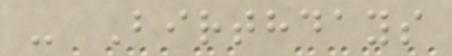- Birthdays
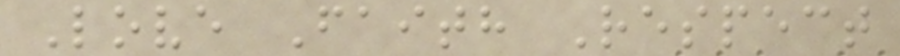Love Faith Respect
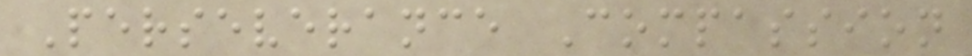Perseverance Compassion
